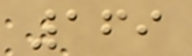169
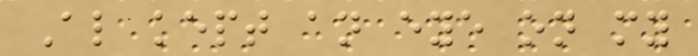Al kept an eye on my
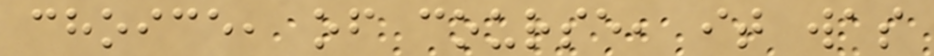choice, of course, it was
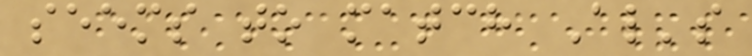seems to match Al's
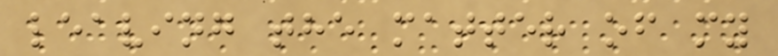leaving the matter of my
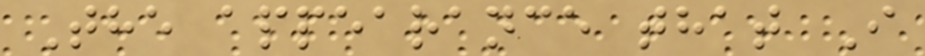The appearance that I
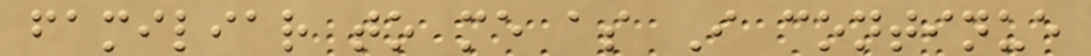familiar to me as I continue
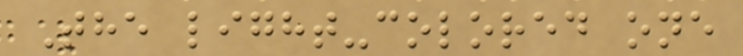The light-colored one
